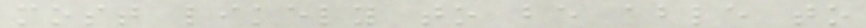most likely to be able to
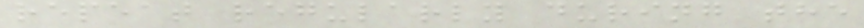repeat regularly during the
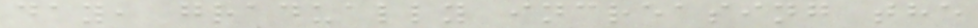day, gradually increasing the
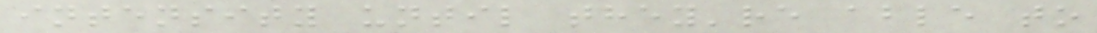intensity until they're able to
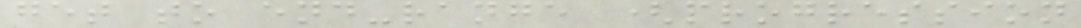get to end-range (progression
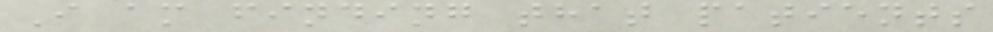I am finding that patients
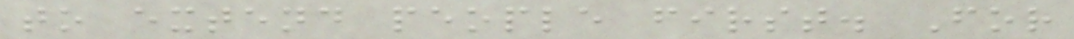to extend people first. For
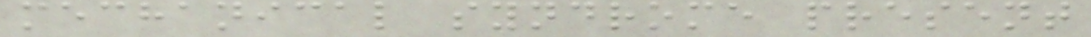mechanical syndrome present
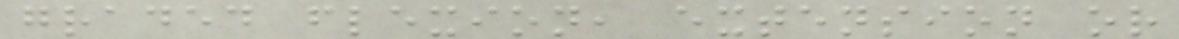graded flexion, extension or
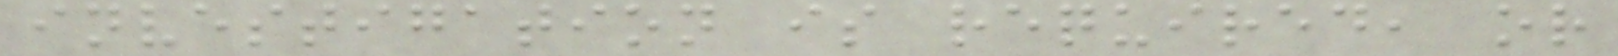investigation is required, or
